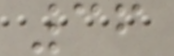36
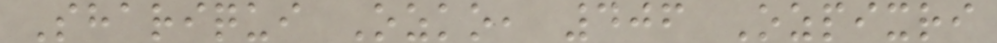Shariqui Ozko, 406 Ozpixri
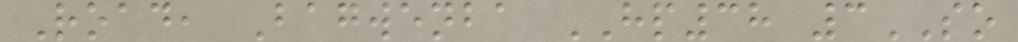Road, Bagwenba HP38 3SO
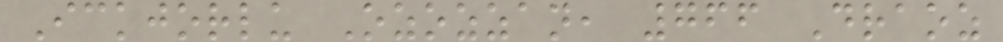Ickjorlu Ozozzan, 766 Draoz
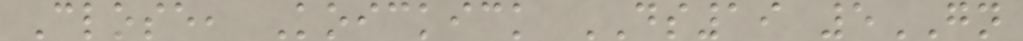Close, Koickick DS19 5GN
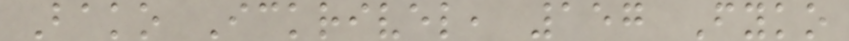Bako Ickrivel, 157 Fyko
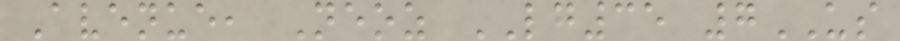Avenue, Neoz LG35 7US
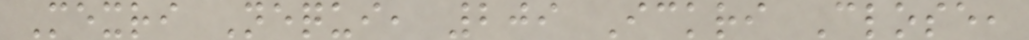Mexri Nequi, 209 Ickri Close,
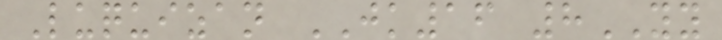Luquizan JK16 8YY
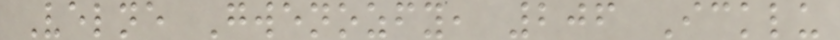Velne Gwenozfy, 206 Icklu
